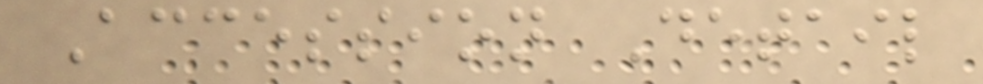Accession Detail
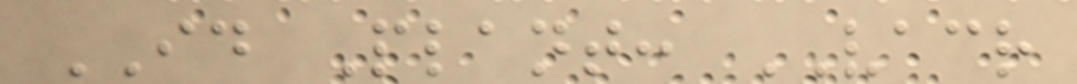ID Plant: VACR
